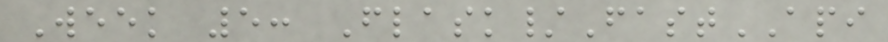Week 5: Flask/FastAPI
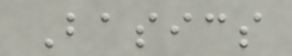Basics
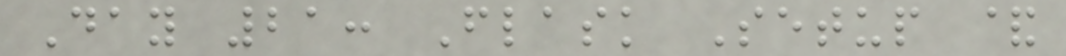Day 21: Flask Setup &
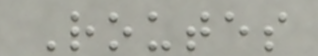Routes
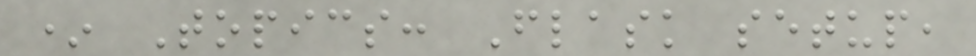* Topics: Flask setup,
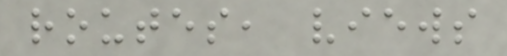routes, views
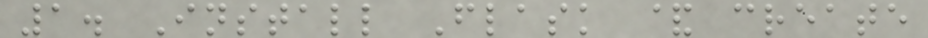1. Install Flask & create
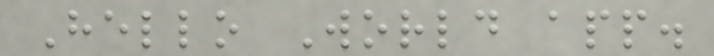Hello World app.
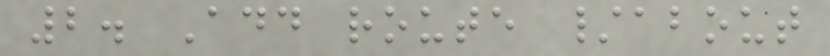2. Add route /about
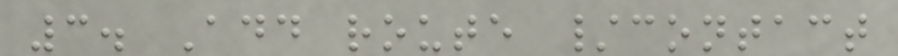3. Add route /contact
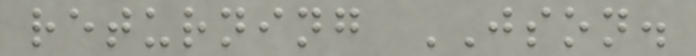returning JSON.
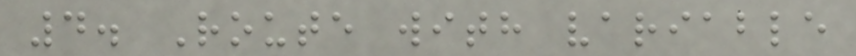4. Route with variable
